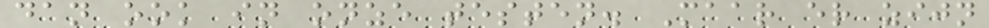dan ook in onze testen. Maar er zijn
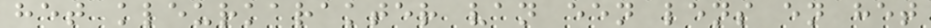het kleurkarakter van een lens en het
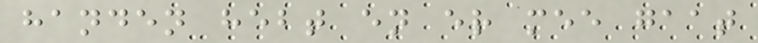handen hebt en er mee gaat
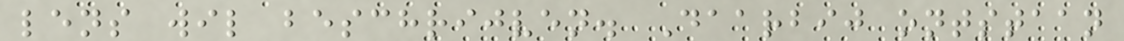lens wil beschrijven. Daarbij ontstaan
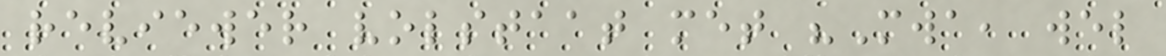reviewer volstaat met "Mwa, wel
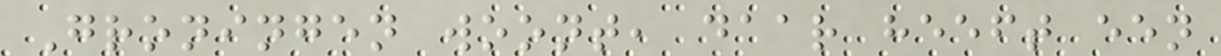Groningen woont, daar heeft een
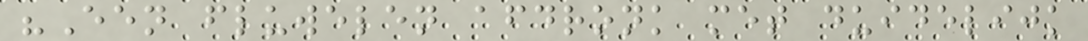"Een fluwelen afdronk met duidelijk
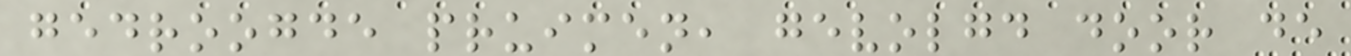gedroogde pruimen, gevolgd door de
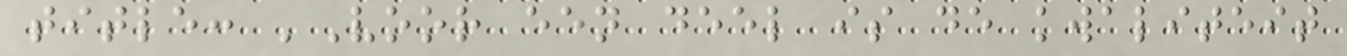title: 'Voor een deel is de kwaliteit
